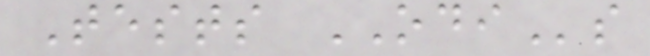Tests ODIs
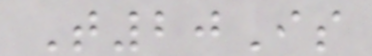T20Is
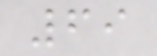69
